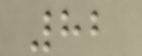82
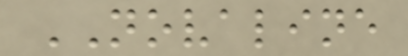NOVALINE
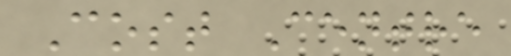Cost Centre
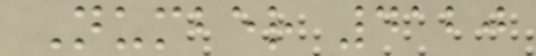Number 4120
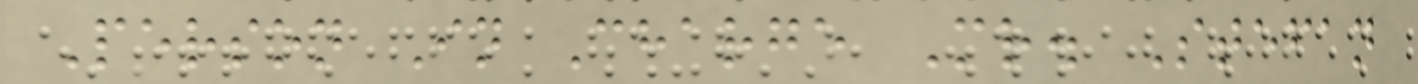Person In Charge Mr. Stefan
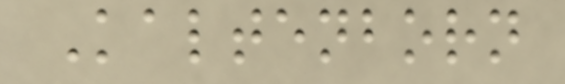Kaltenborn
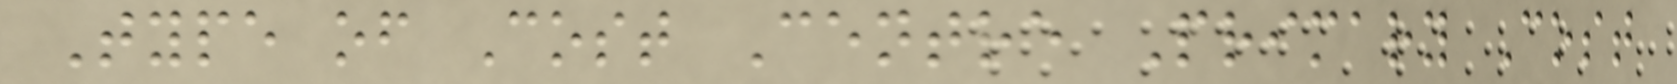Type of Cost Centre Primary Cost
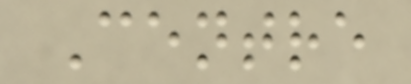Centre
